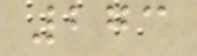273
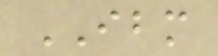IBM
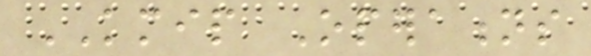KMIP Operations
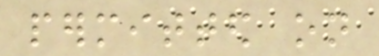permitted on
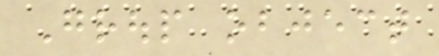Group object
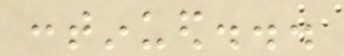continued...
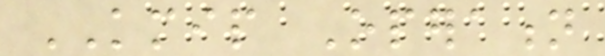KMIP Operation
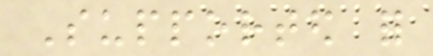Supported for
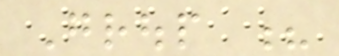Group ?
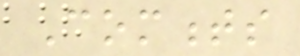Comments
